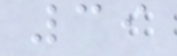39
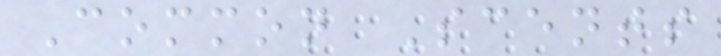Common Scents
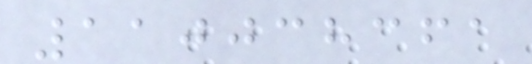110038361
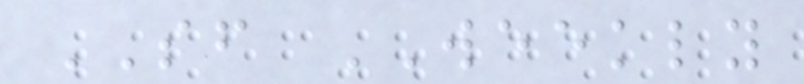SF WEEKLY
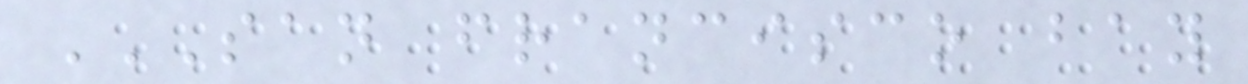SAN FRANCISCO BAY
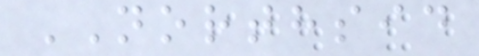NORTHSID
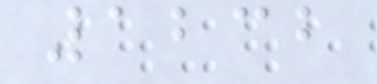1232
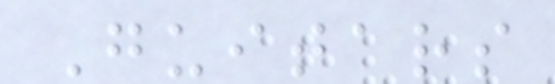Guitars
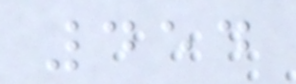454
